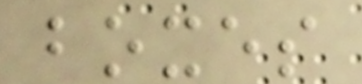boxes
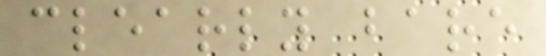clearly bare
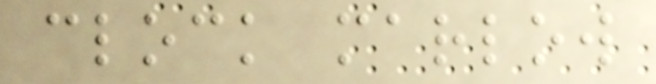clock marlow
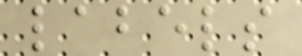labels
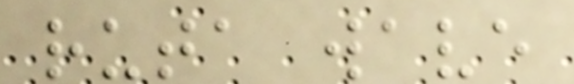ruta wave
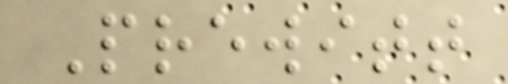Prewitt
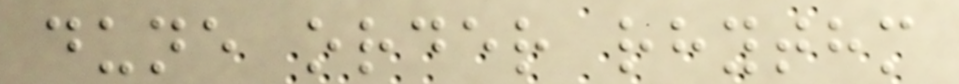dune order rhythm
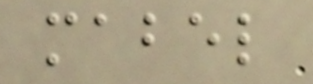mabel
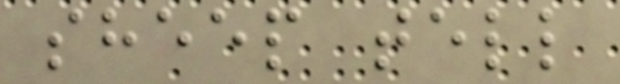sheep tell
